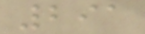291
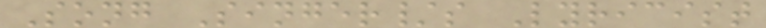Song Singer/s Lyricist
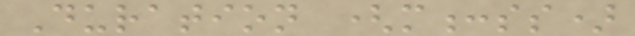Duration (m:ss)
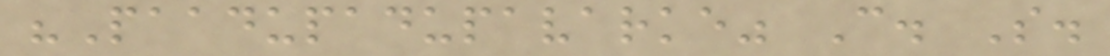"Paadupadupavarke" C. S.
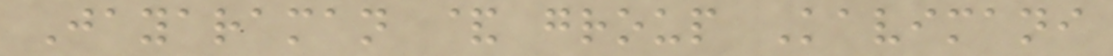Jayaraman & group Kavimani
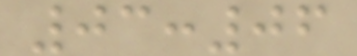03:06
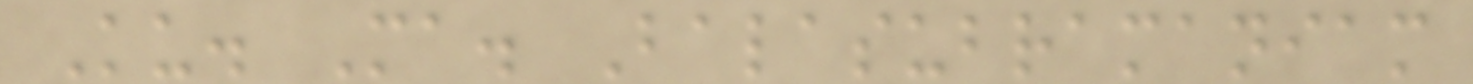Ku. Ma. Balasubramaniam
